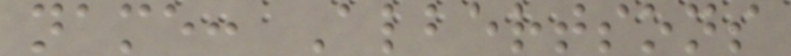name: Albertsons
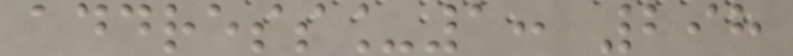address_1: 298
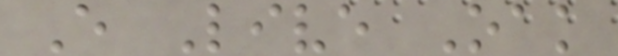E Live Oak
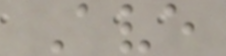Ave
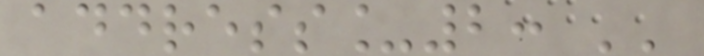address_2: ''
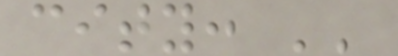city: ''
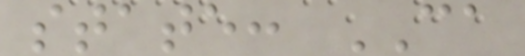state: CA
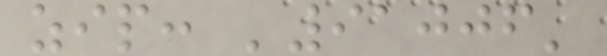zip: '91006'
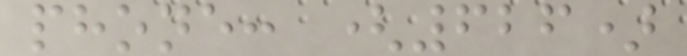phone: (626)
